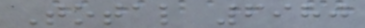Total 6980
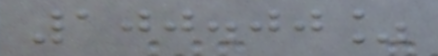100.00%
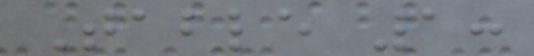Table 1:
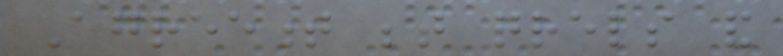Agreement between qrels and
